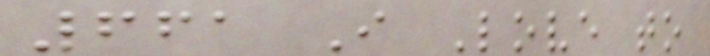661 I Love to
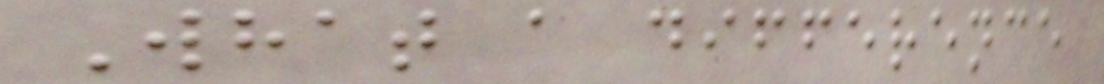What a difference
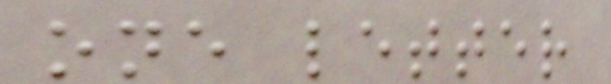one letter
